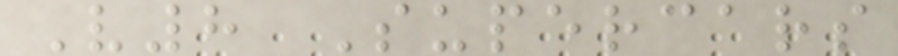V8 Supercars
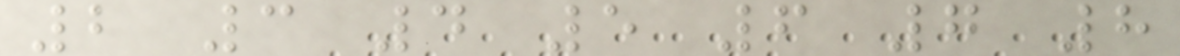2 3 4 5 6 7 8
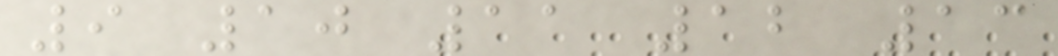9 10 11 12 13
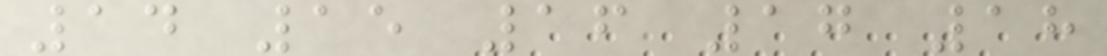14 15 16 17 18
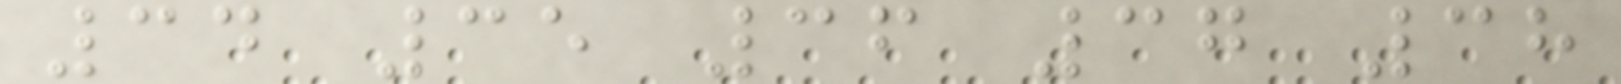34 35 36 37 38
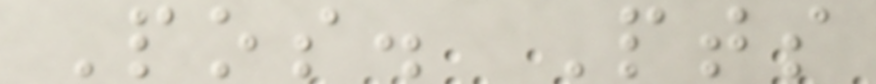Pos. Pts
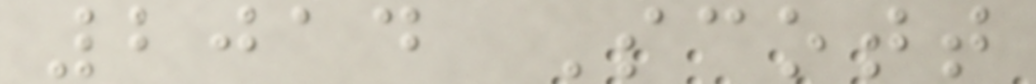2014 Scott
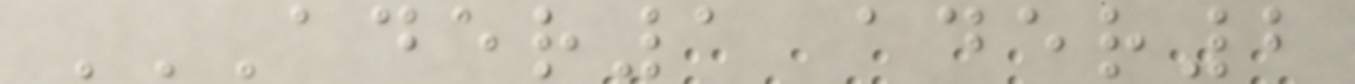ADER1 ADER2
